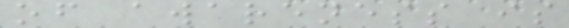of awareness is
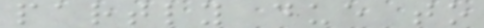partly due to
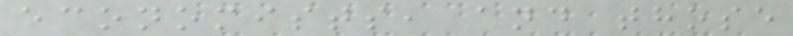economists, and those
